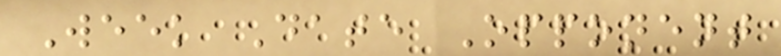Week Date Opponent
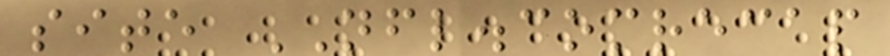site NFL.comrecap
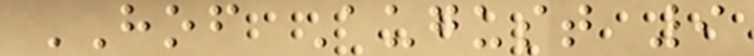HOF August 9
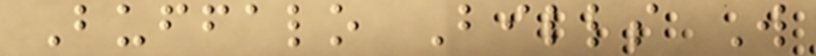Buffalo Bills W
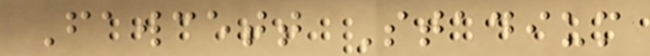Fawcett Stadium
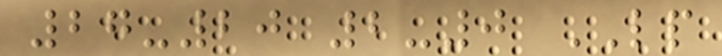27-20 2-0 LP
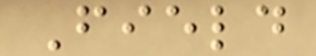Field
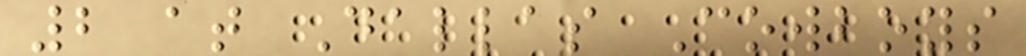2 at Dallas Cowboys
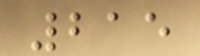215
